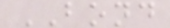BOND
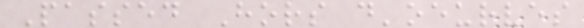Passed Hors d'oeurves
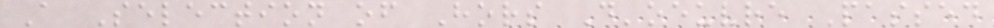A Selection of Hors D'oeuvre Passed
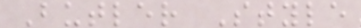Butler Style
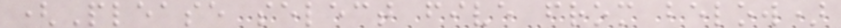(Please select five from below)
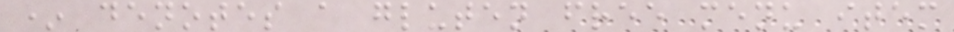* denotes a gluten free menu item
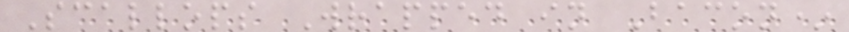Scallops Wrapped in Bacon*
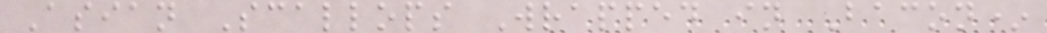Asian Scallops Wrapped in Bacon*
